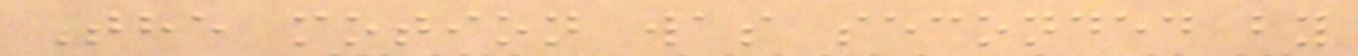The motion was seconded by
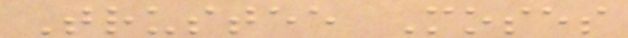Trustee Moses
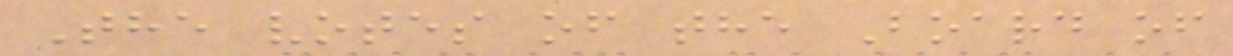The votes of the Board of
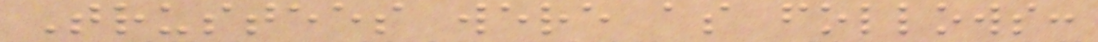Trustees were as follows:
